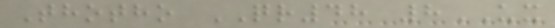Thotho QR48 8UX
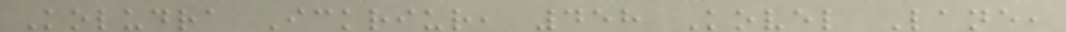Koludra Ickriur, 458 Kovel Lane,
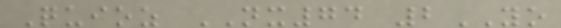Quioz NX74 2YO
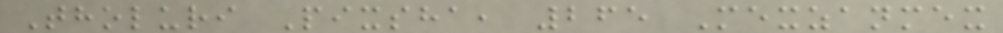Tholuri Pixsha, 265 Mexzanmex
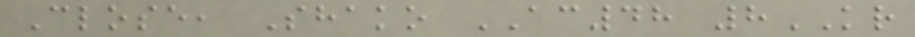Close, Shako AC48 8KR
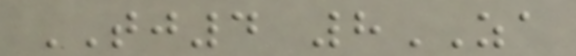TJ4 8ZA
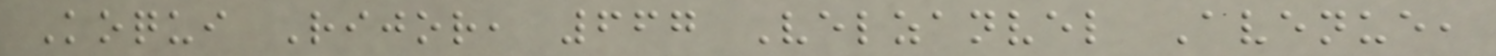Koqui Rijor, 667 Velzanvel Avenue,
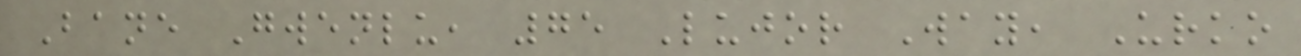Bane Gwenlu, 75 Lujor Way, Urko
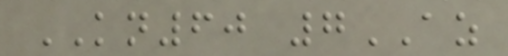KN60 7AZ
